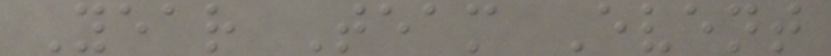Year Team Event
